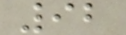92
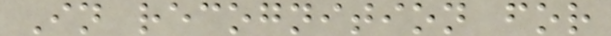In recognition for
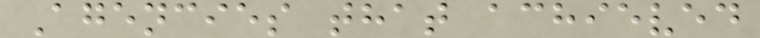Agencies that achieved
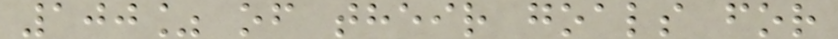100% of their goals for
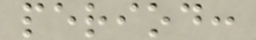period:
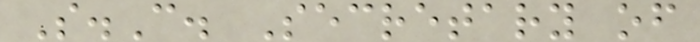S.C. Secretary of
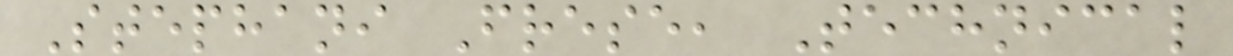Stephani Frese, Technical
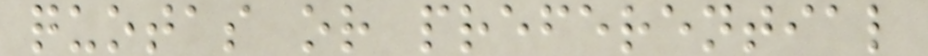quotas or preferential
